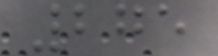275
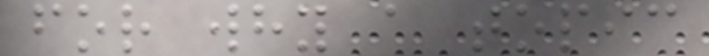for why a topic
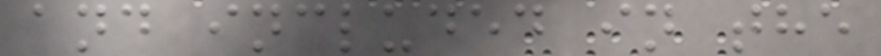and included in the
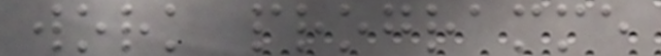work programme
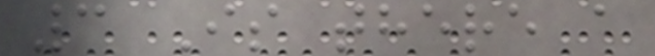3 Is there a
